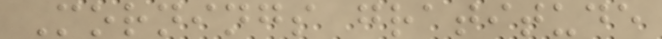Mornings gratitude
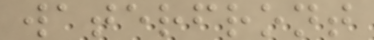waterfront
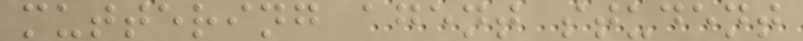muttering agent student
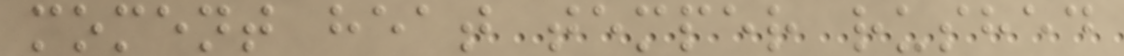moment heat temper rushed
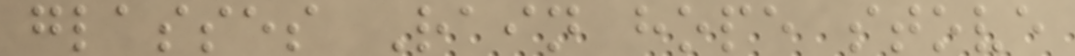glasses Rain hope stove
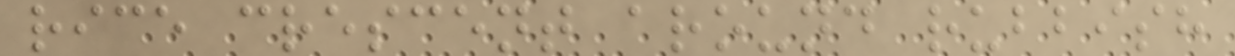rice crescent around rubbish
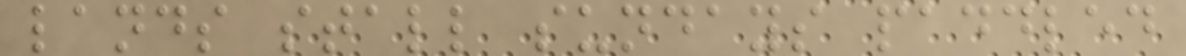lands stall sundays paddled
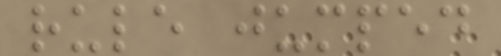rule jumped
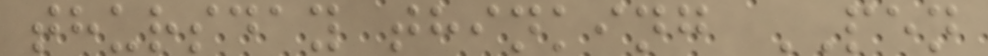thursday thinking PEN
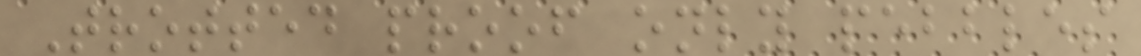Trotted proof only pebbles
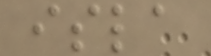isla
